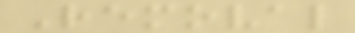Removal
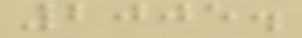2005.
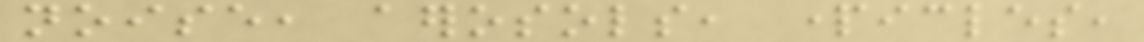noise, aerosols, particles,
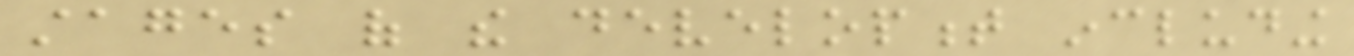stages of the development including
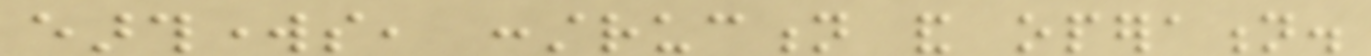earthworks, construction and operation.
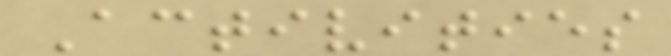Activities
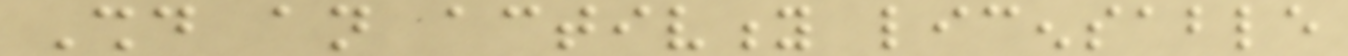Should an activity licensable
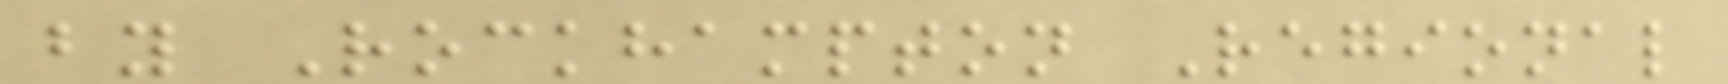by Rockhampton Regional
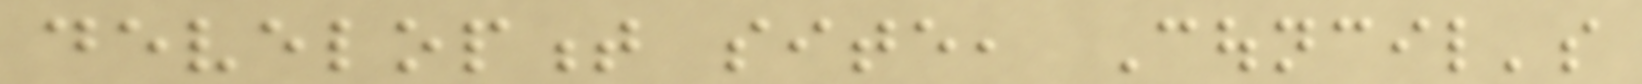development site, Council's
